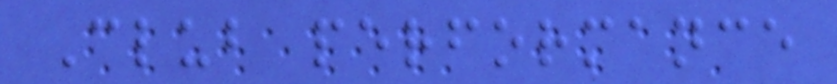Club performance
